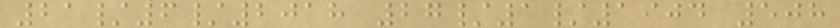21/6/2018 27/1/1904 508
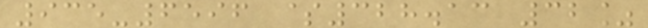935-6596 $328.13 32%
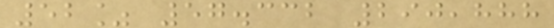52% 57.332 290,888
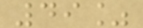49%
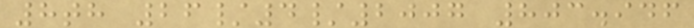8th 26/4/2007 803.946
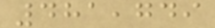481,749
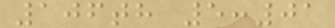106th 5:01
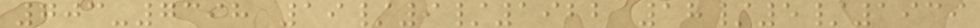703-7398 19/9/1922 18/5/1939
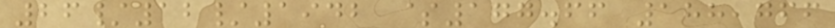26/12/1942 $177.66 188,766
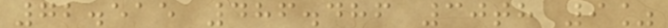72.515 486.486 30th 9%
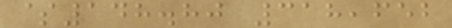$148.80 318,652
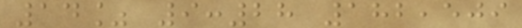14% 9:28 182,509
